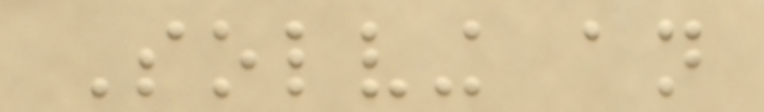Solving an
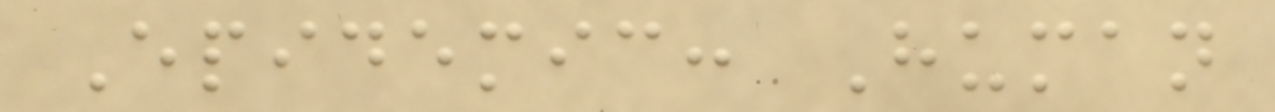Epidemic: Human
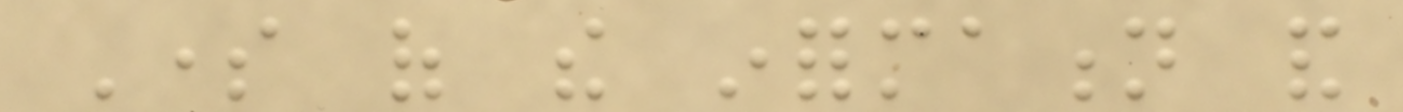Some of the information and
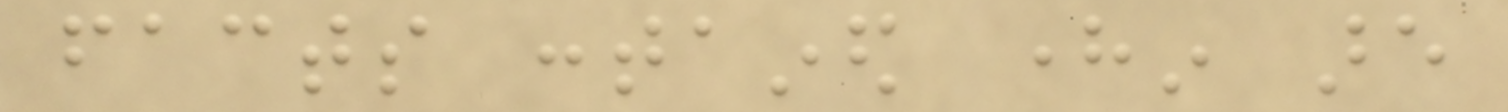facts contained herein are
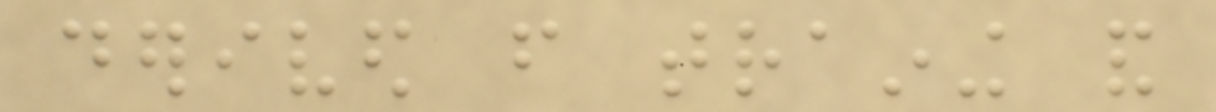derived from training and
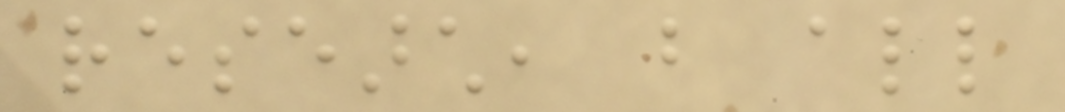research, but all
